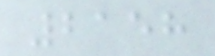2158
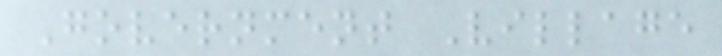Government Village
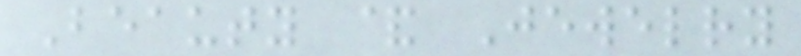Beauty & Jewelry
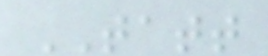TATT
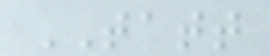TATT
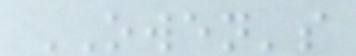OWEN's
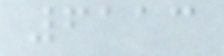6113
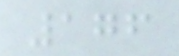176
